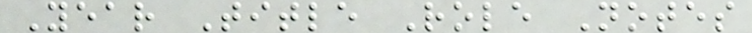Year Title Role Notes
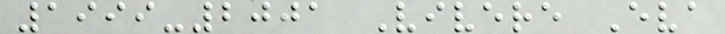1999-2001 Vivere Eva
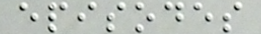episodes
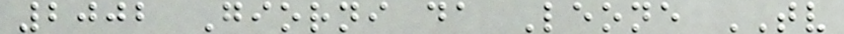2002 Giorni da Leone TV
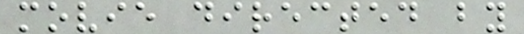movie directed by
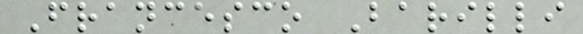Francesco Barilli
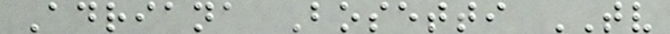Adriana Bosetti TV
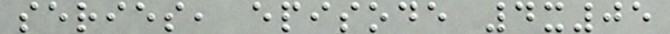series, episode 4x05
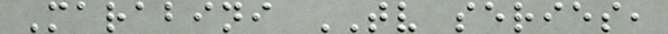Marabini TV series,
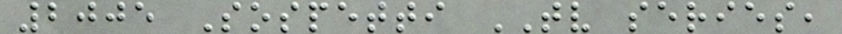2005 Sospetti TV series,
